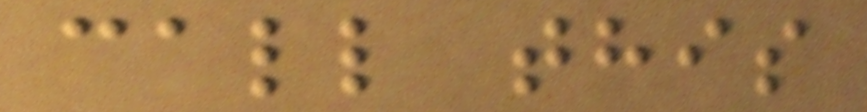call this
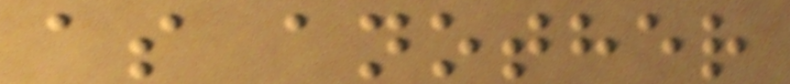as another
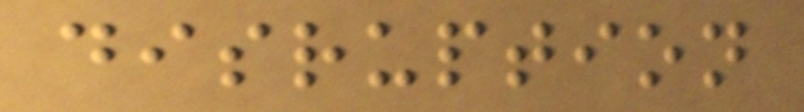disruption
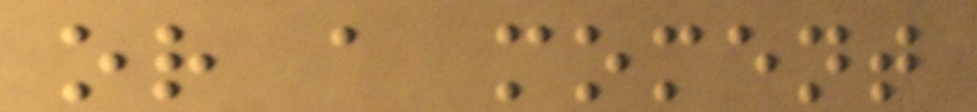or a moment
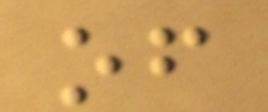of
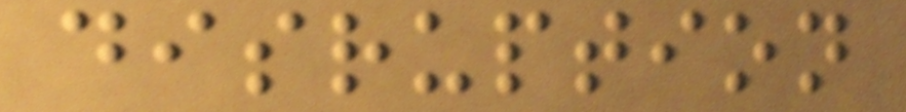disruption
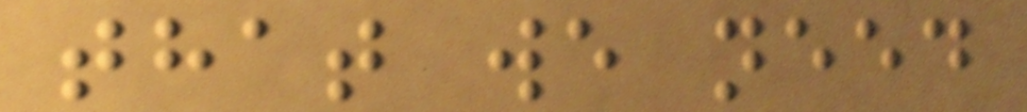that we need
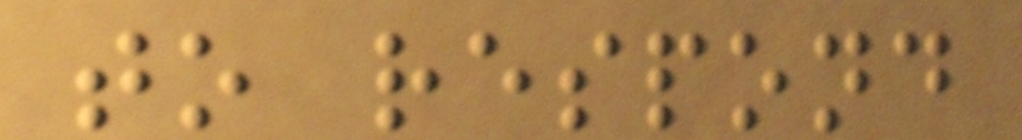to respond
